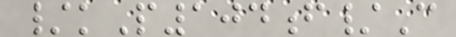/kP104f/C
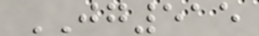JG515
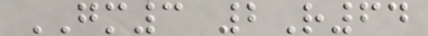GM3 2R64
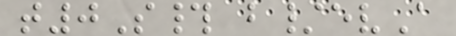t0S# b/evA
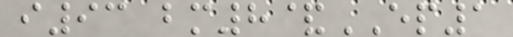i93 bm8&EP1
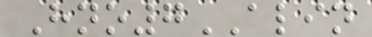Hno7ALIN
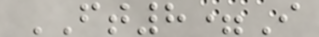FT8=I
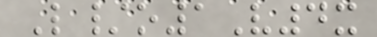L/o1V4x
